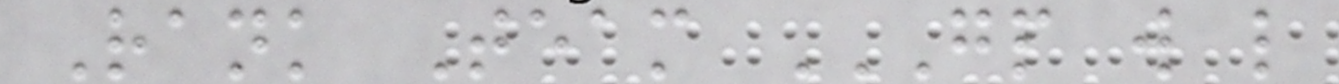Rank Team GP W L
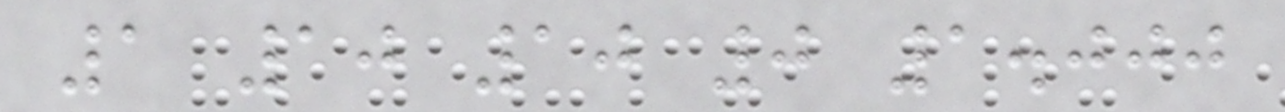1 10 10 0 1.000
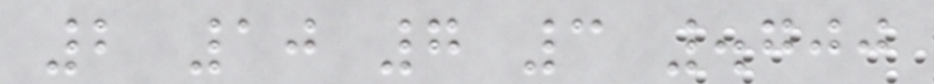2 10 7 3 .700
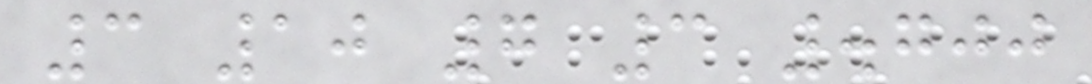3 10 7 3 .700
